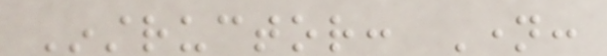Instructor: Name:
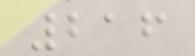216
